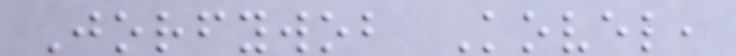Jorfywob Kovel,
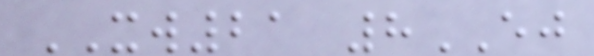XW21 8EJ
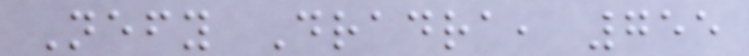Nefy Dradra, 755
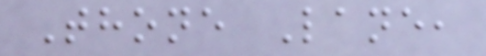Thone Lane,
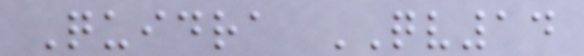Quidra QV14
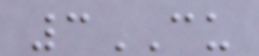3CU
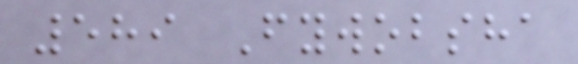589 Fywobsha
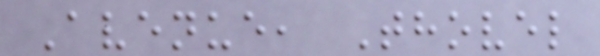Avenue, Thovel
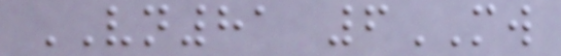VN81 6MW
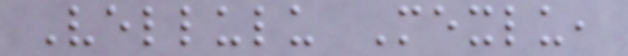Vellulu Mexlu,
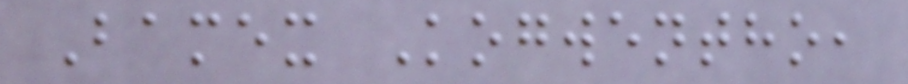Bamex Kogwentho,
